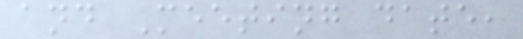and Meeting date,
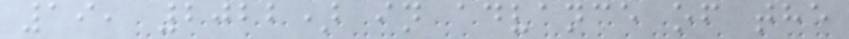19, 2022) in advance of the
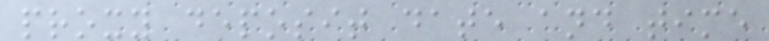proxy deposit date and time
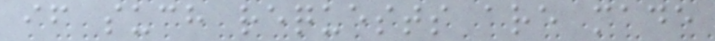if such requests are made
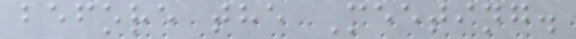before the Meeting.
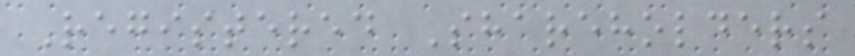Registered Shareholders
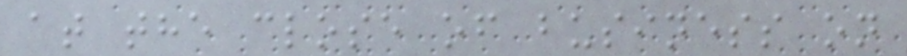at the close of business on
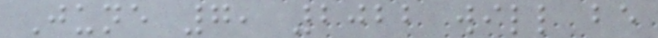June 7, 2022 will be
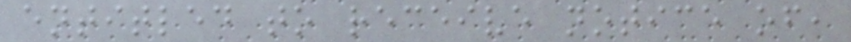entitled to receive notice of,
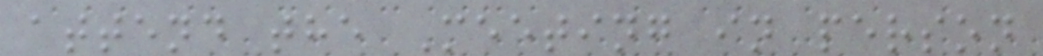attend the Meeting in person
